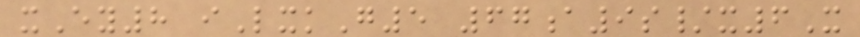xEy8 iLxkG5 67a9s/x6X
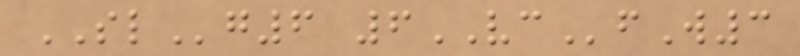SLg6 6VCfW3
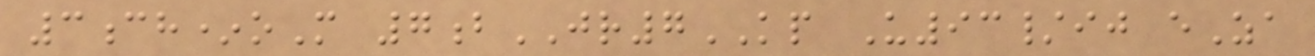3ch*oM 7bJR7KP U93/ij eZa
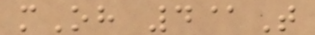mOh 4@T
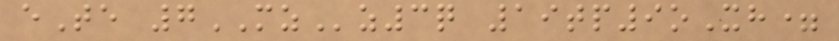eTe 7MZz3q 19tp9oXh=
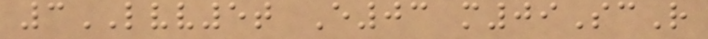3LVV5t E03 m09ScR
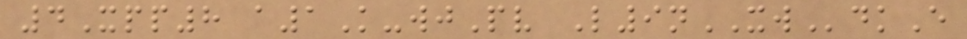4Xpp8 a1K-wjPv L9nXWdkE
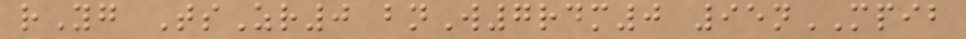rYg TsZr0 bnW7rdm0 95nMPIB
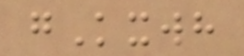gKxwh
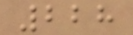228
